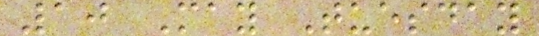10 May Tuesday
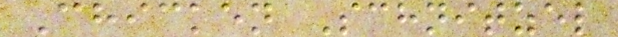Chicken Schnitzel
